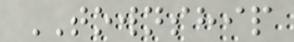TOWNSHIP
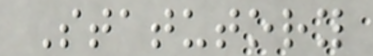Statutory
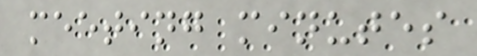meeting minutes
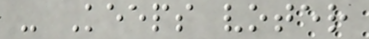- Keeps voter
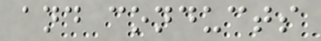and conducts
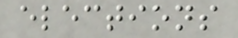elections
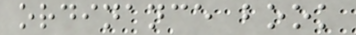ordinance book
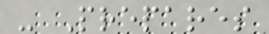- Prepares
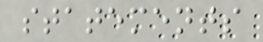statements
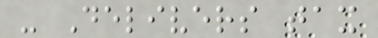- Delivers tax
